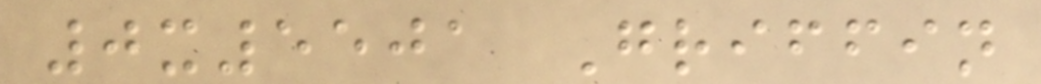0x5501 Griffin
